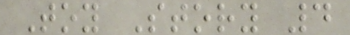Toy Story 4
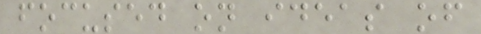focused on ideas of
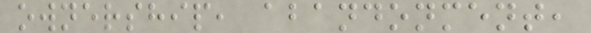ownership, abandonment,
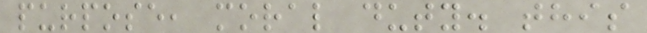purpose, moral duty. this
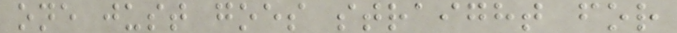one just goes straight for
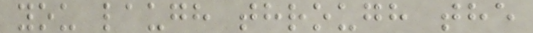you laugh through the
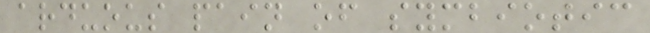arduous pain of symbiotic
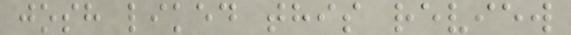josh liked this review
